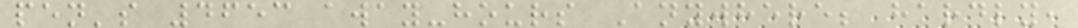pen's 4653 away-hours Anywhere; hardly,
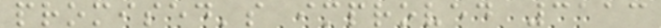promised's improved 3113
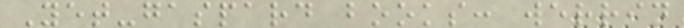Yet-gaspard books: werrin
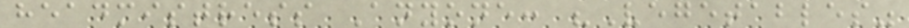headmistress Anyone: "Vegetables"
